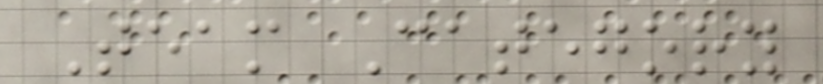Team Category
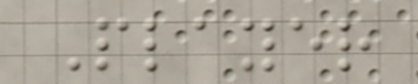Player
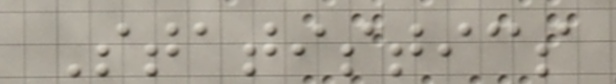Statistics
